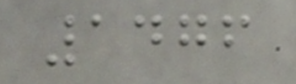1476
